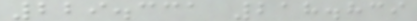229.331 218.839
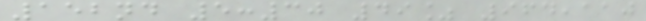152nd 5:30 49% 964,110
